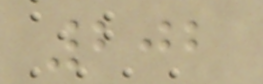202
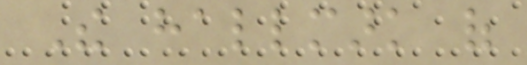The hallmark of
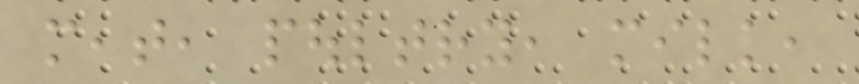meat, poultry, milk,
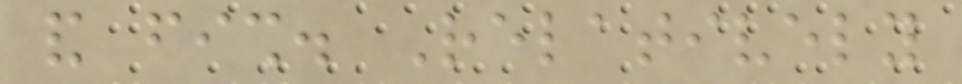and fish. Relatively
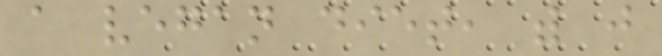a vegan diet, with just
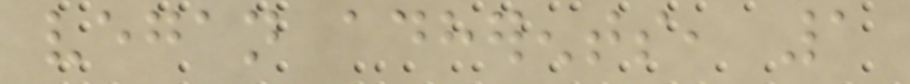vegan adherents, 1
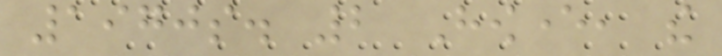1970s. 2 However, the
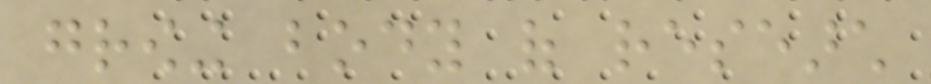growing body of research
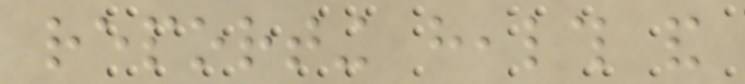reporting health and
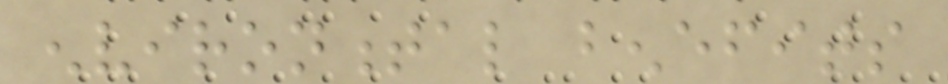environmental benefits
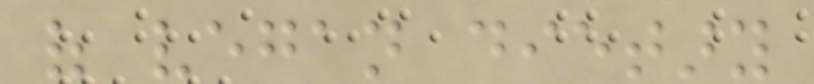of vegan dietary
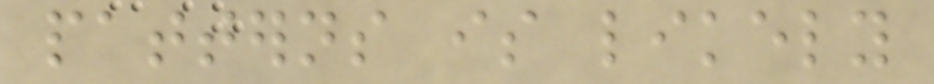patterns is likely
